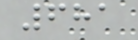681
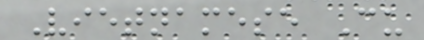Vietnamese Cu
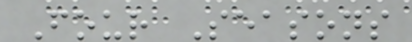Four Seasons
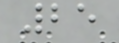25
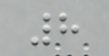8
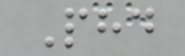Phd
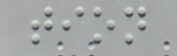tion
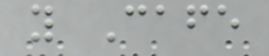y Cafe
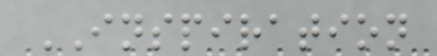INSPIRATION
